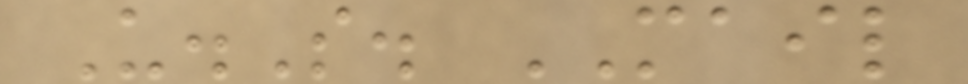U.S. MAIL
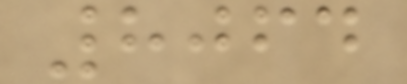8064
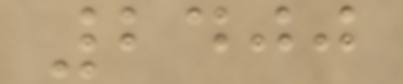2400
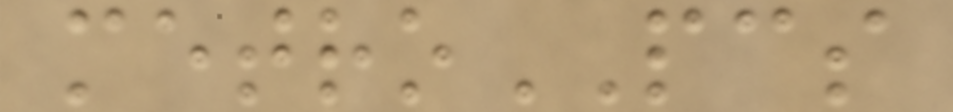metroPCS
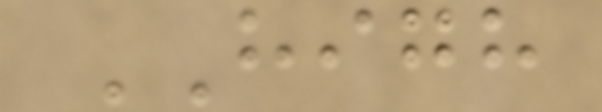HIGH
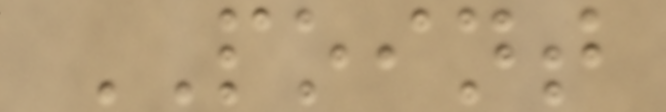POINT
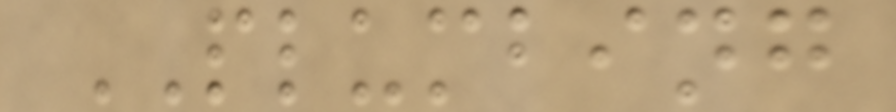PLUMBING
